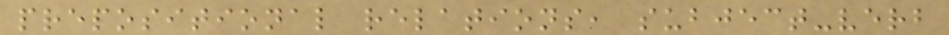prepositional relations, subject-verb
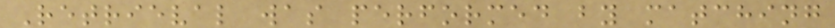Retrieval was performed by matching
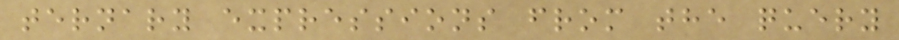ternary expressions from the query
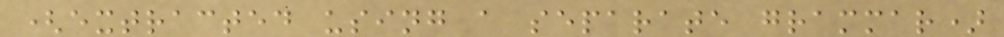(extracted using a separate grammar)
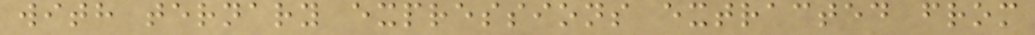with ternary expressions extracted from
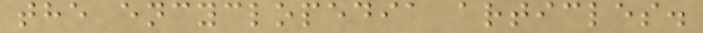the encyclopedia articles.
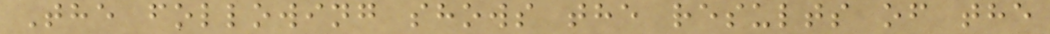The following shows the results of the
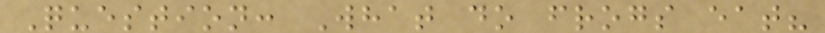Question: What do frogs eat?
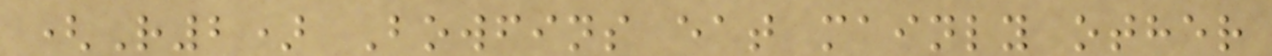(R2) Bowfins eat mainly other
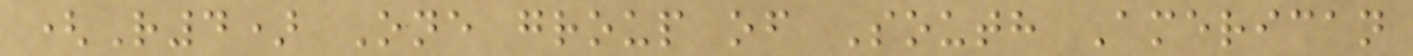(R4) One group of South American
